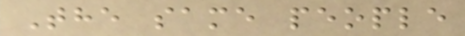The same people
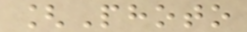[Photo
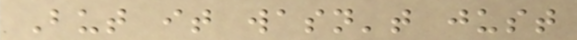But it wasn't just
